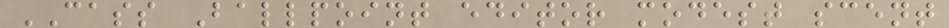CASS Ballpoint editor modest scent
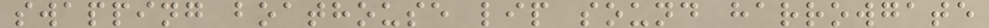swapping boathouse lip sound harrowgate
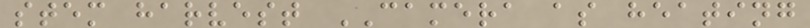stem harvest CAMERA as heating
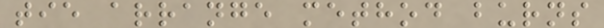tie arrange method burns
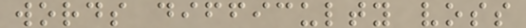words difficulty voss
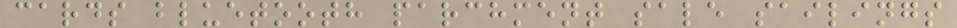cards bluetooth parchment sale sailings
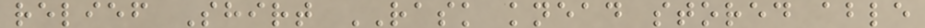relief Shirt RASK knead stored able
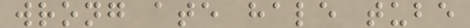wrong ate hale tube
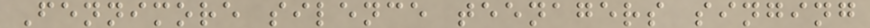Fennimore silence teenagers singing
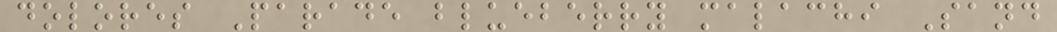dolores Parade blueberry malachi Sand
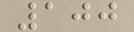100
